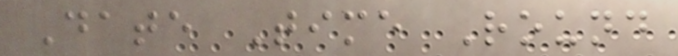Date Time Round
